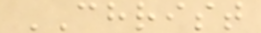CHRIST
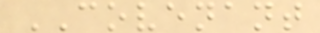COVENANT
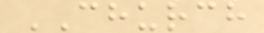CHURCH
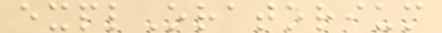explOratorium
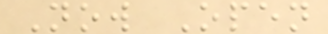Now Open
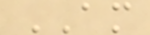AM
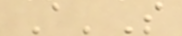A'S
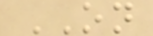ON
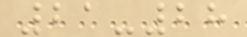21-28
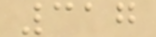317
